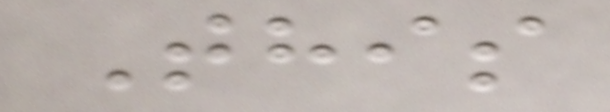This
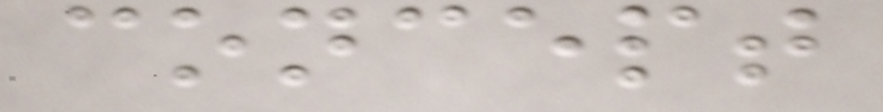concept
